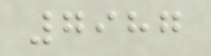7987
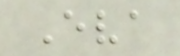Eva
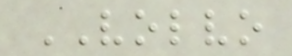VOLVO
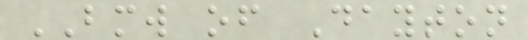BMW of Dayton
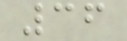36
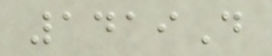1419D
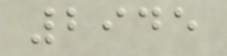2945
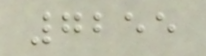7255
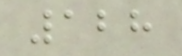128
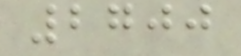2700
